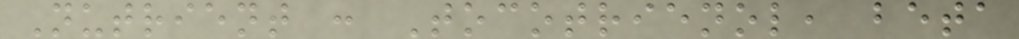Nutrient : Tocotrienol, beta
